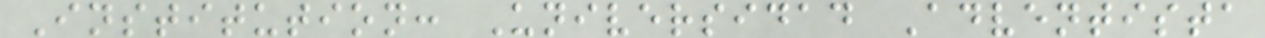Institution: Universidad Adventista
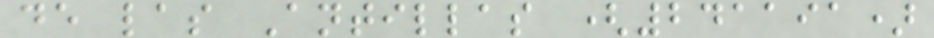de las Antillas (241191)
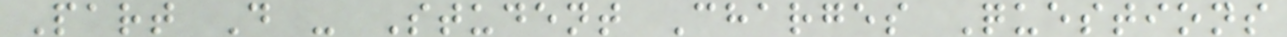Part D - Student Charges Questions
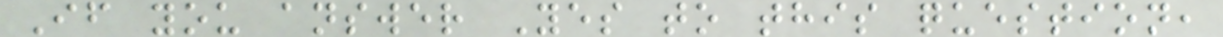If you answer Yes to this question,
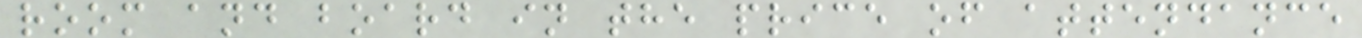room and board in the price of attendance
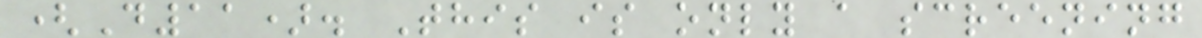(D11). This is only a screening
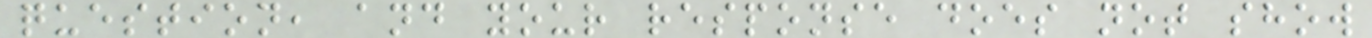question, and your response does not show
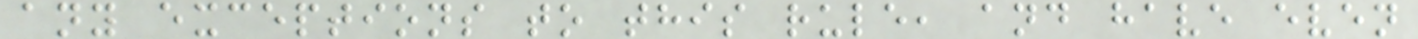any exceptions to this rule, and have even
